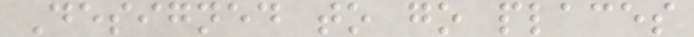Designed to go places
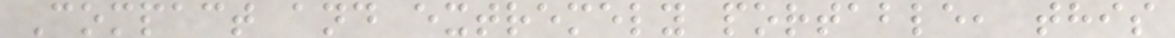Compact and extremely portable, this
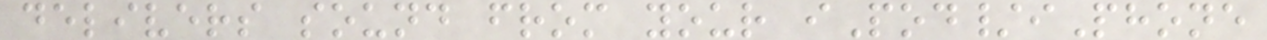delivers sound from your iPod/iPhone
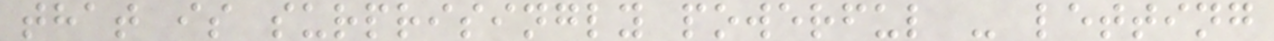that is surprisingly powerful - letting
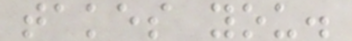takes you.
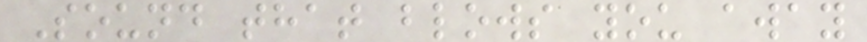Sound that blows you away
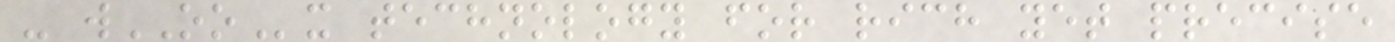- wOOx technology for rich yet precise
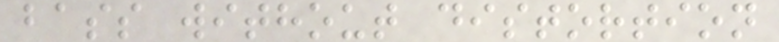bass without distortion
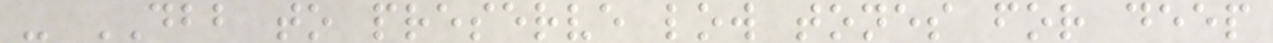- DBB to preserve low tones for deep
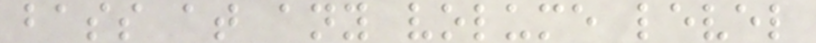bass at any volume level
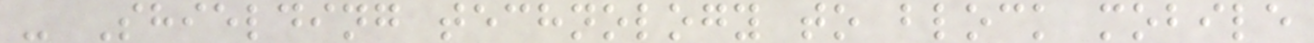- Shielding technology to block mobile
